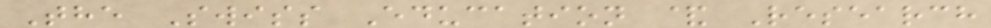The Swiss Education & Research
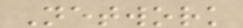Network
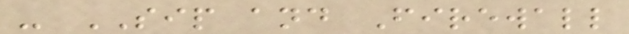- SIP and Firewall
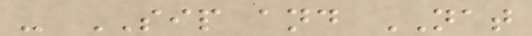- SIP and NAT
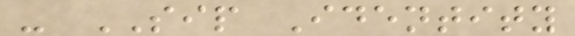- SIP Identity
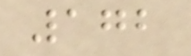172
